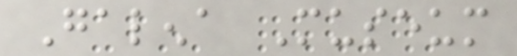Galena Museum
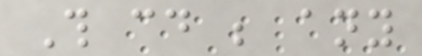This could be any
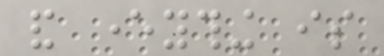and everything is
